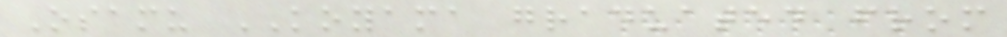Osamu KOYAMA graduated from
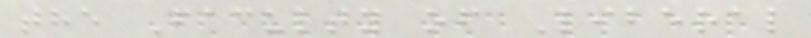the Faculty of Liberal
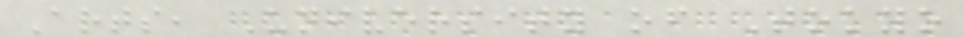Arts, University of Tokyo
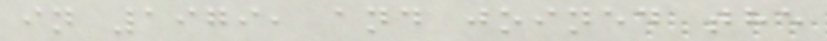in 1979, and joined the
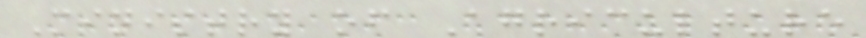Ministry of Agriculture
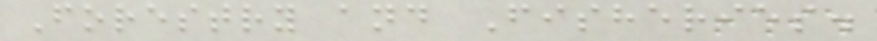Forestry and Fisheries.
